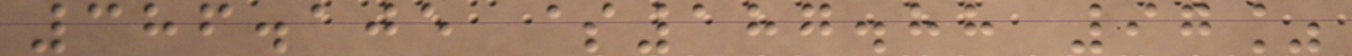386.105 $187.88 97%
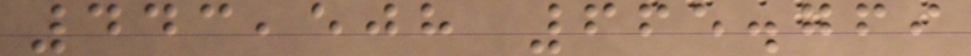443,508 665.769
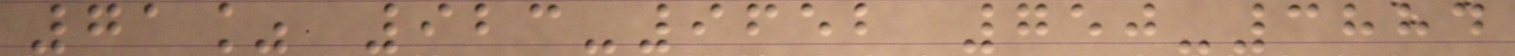71% 923-9652 750-3884
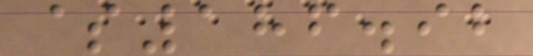$186.92
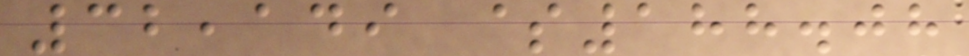32,149 $188.08
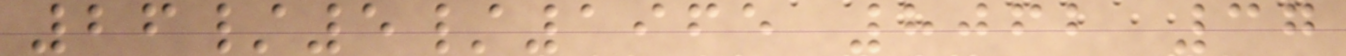26/5/1965 8062 37
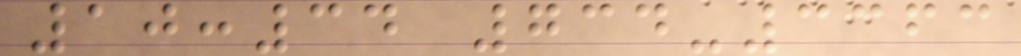10:34 734-3363
